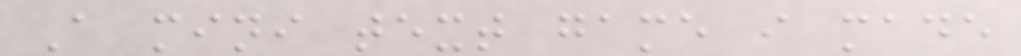A mini text game i made
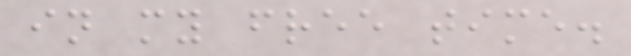in my free time.
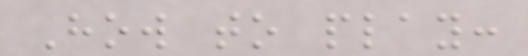How to play:
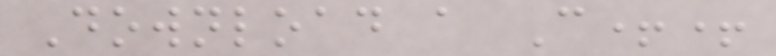Download a C++
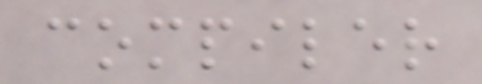compiler
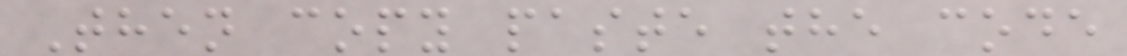Then copy paste the code
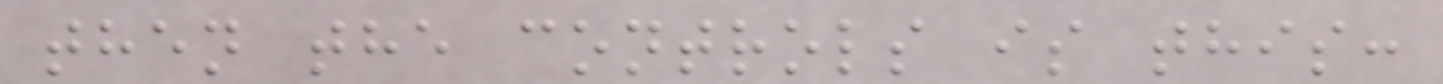then the controls is this:
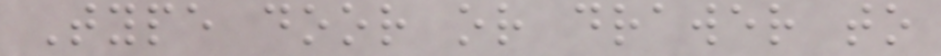Type door or drawer to
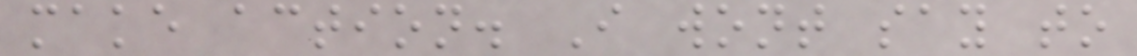make action. I wont say to
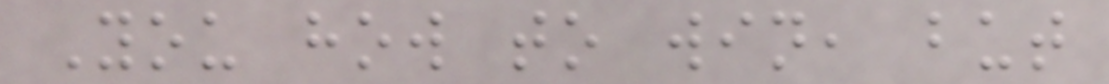You how to win, but
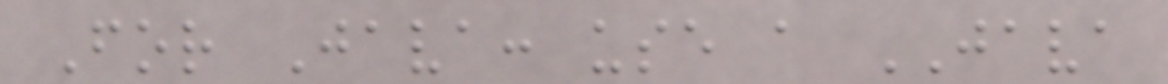For Java: use a JAVA
